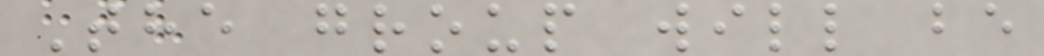The group will be
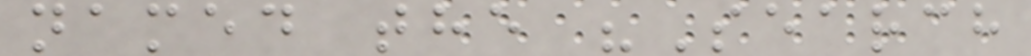named the "Search
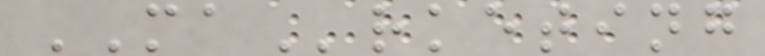MArketing
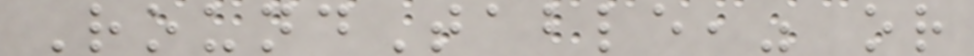RoundTable," or
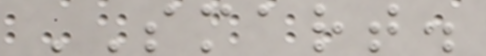SMART.
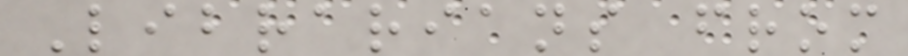Librarians from
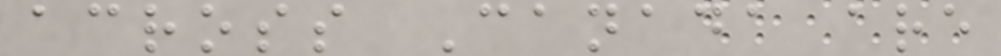across Canada are
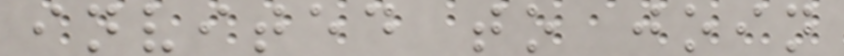invited to join
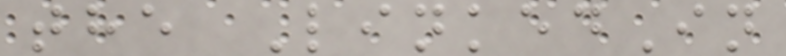the LinkedIn
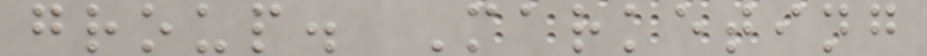group. Marketing
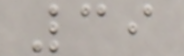39
